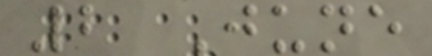2 June
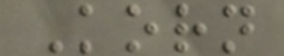Korn
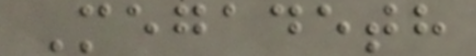Megadeth
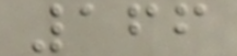166
